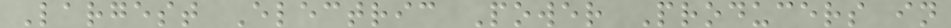Largest Electric Power Producers in
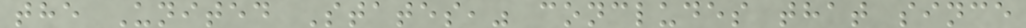the United States," concludes that since
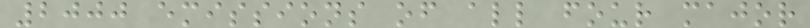2000 emissions of all four major
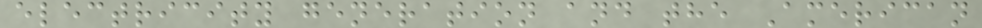electricity generation and the American
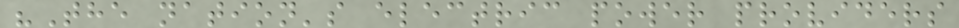"The nation's electric power providers
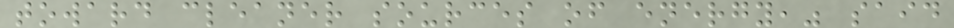toward cleaner sources of energy," said
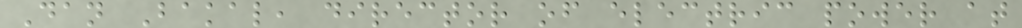Dan Bakal, director of electric power at
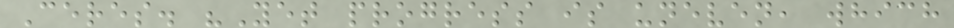Ceres. "Yet progress is uneven, which
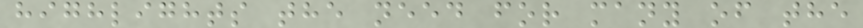highlights the need for many of the
